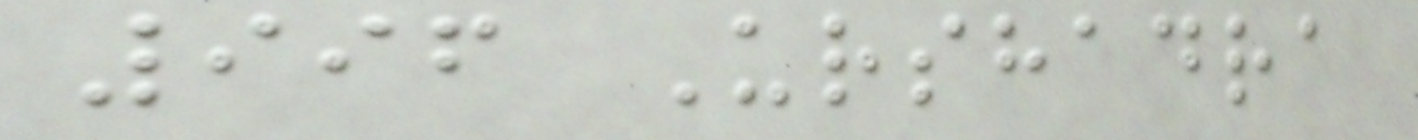996 Urshadra
